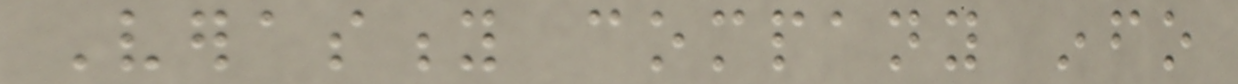Verasity company info
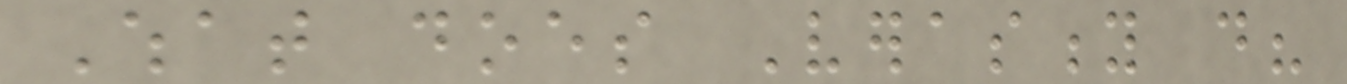What does Verasity do?
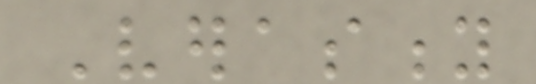Verasity
